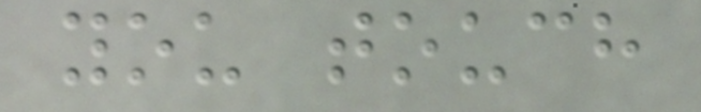you touch
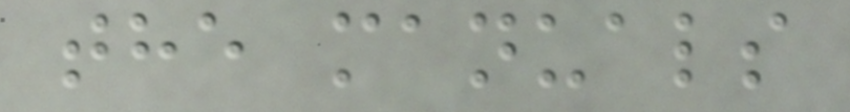the manuals
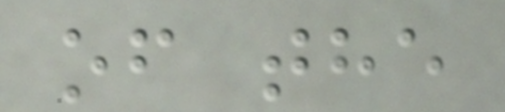of the
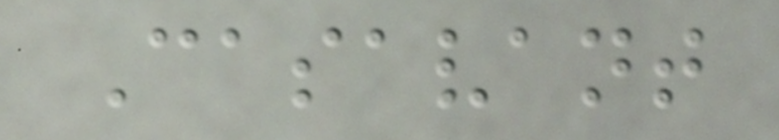Casavant
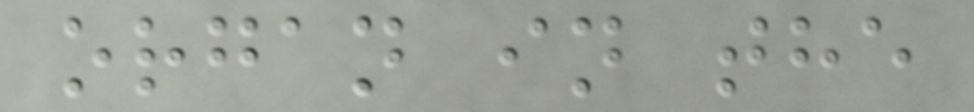organ in the
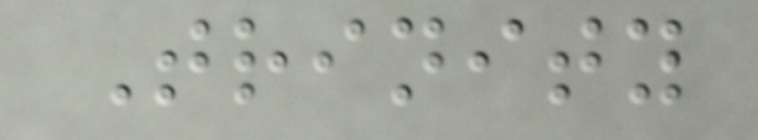Trinity
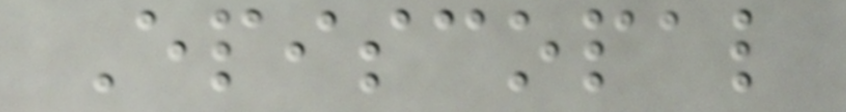Episcopal
